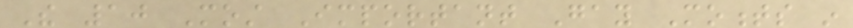The 10 Most Important Gay Moments in
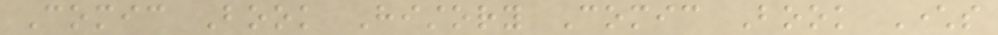Comic Book History Comic Book Characters
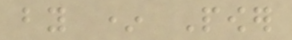by * Power
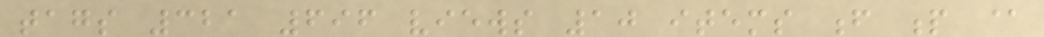tags 321 696 views 10 items f p @
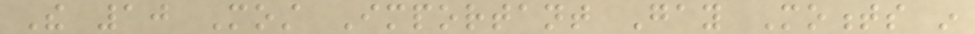The 10 Most Important Gay Moments in
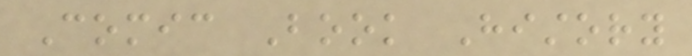Comic Book History
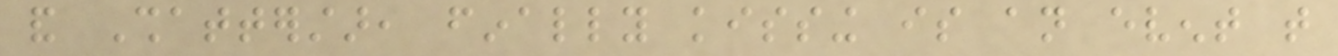and Shatterstar, finally kissing is an event that
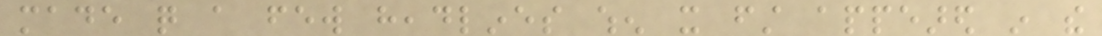made quite a few headlines when it first appeared in the
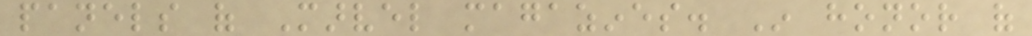panels of Marvel magazines. In honor of
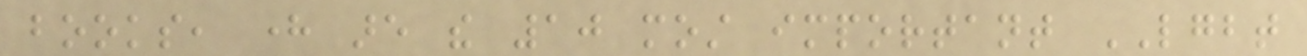books, here are the 10 most important LGBT
